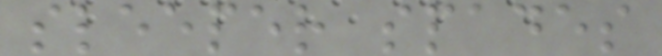sleeper spades
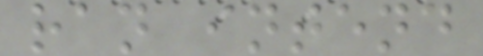ran intend
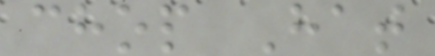chop Hat
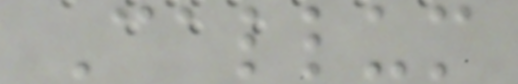Callum
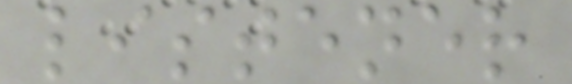listener
